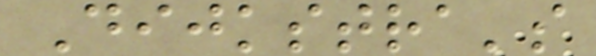Dijkstra's
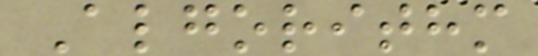Algorithm
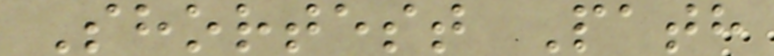Shortest Path
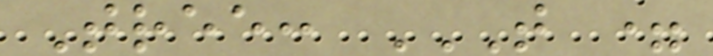Tree: T =
